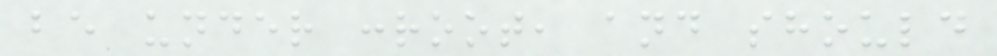be under :root, and should
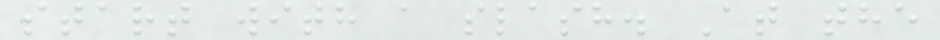start with a slash. At the
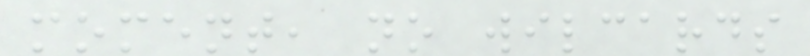moment, no wilcards
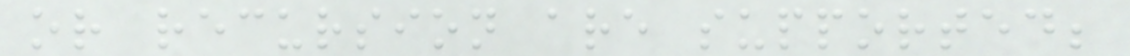or recursion are supported;
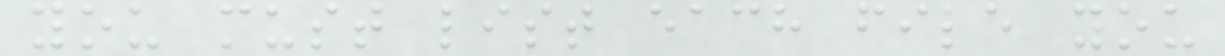you must list each file you
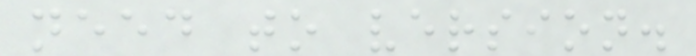need to version.
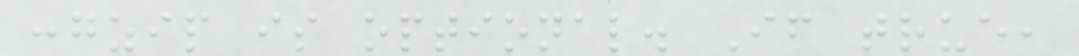:gzip is optional. If true,
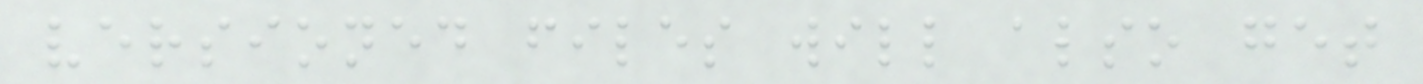versioned files will also get
